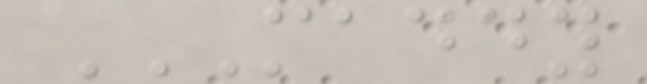MADDY
